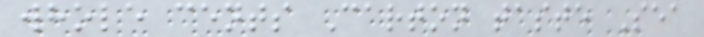whole cents Carton taste Sea
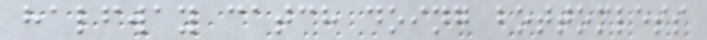halfway catch doing bottomless
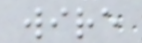wire
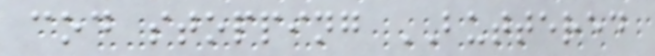cod stopping BUTTERED
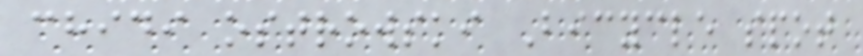chidi ostrowski Bicycle spot
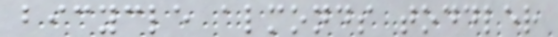bicycle almonds toddler
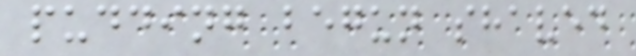pudding begun shaved
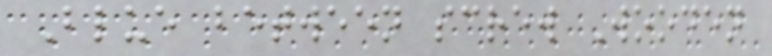Blue between screw Wooden
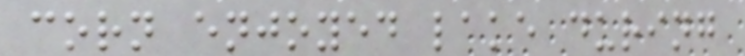corn enjoyed lake during
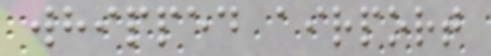whipped airport
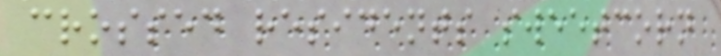crossed residents sweetcorn
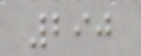290
